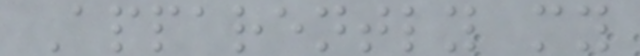Apparently my
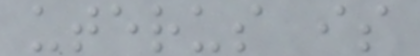uterus is
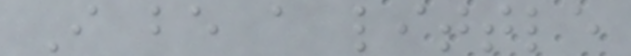I be a little
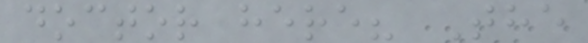doctor here? The
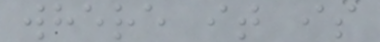where it is
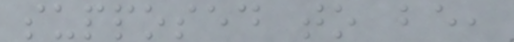supposed to be,
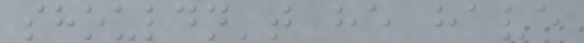shouldn't he have
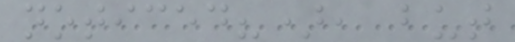noticed?), but
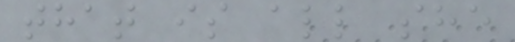that is all she
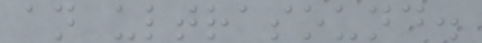an ultrasound.
